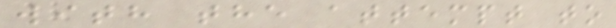with the attempt to
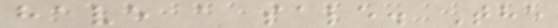have a sale. The
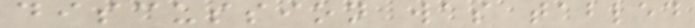discussion was tabled
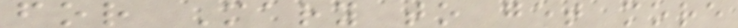for Mary to get more
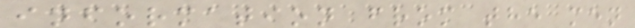information from the men
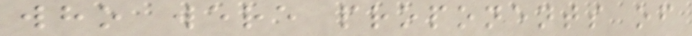who were proponents of
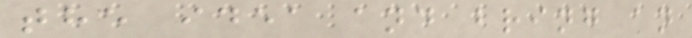the idea and bring an
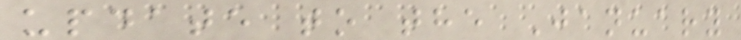update to the January
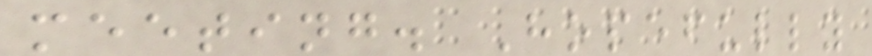meeting. Hopefully
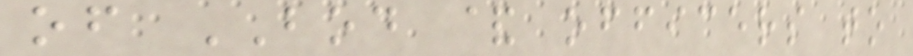of BOD & officers to
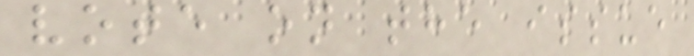vote on the issue
